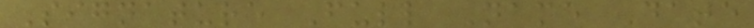Signature Full Name Date
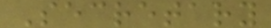Secretary
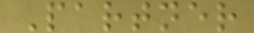Partner
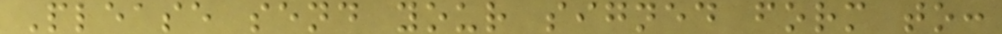Please send your signed form to:
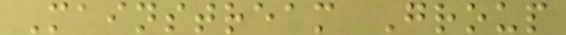Mainstream Group
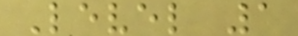Level 1
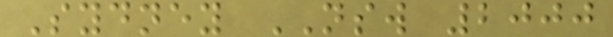Sydney NSW 2000
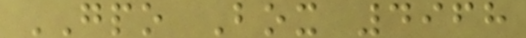GPO Box 4968
